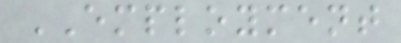EMPLOYMENT
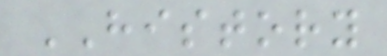HISTORY
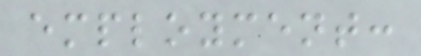employment:
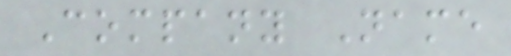Company Name
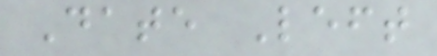Date Left
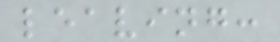leaving:
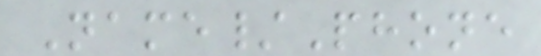Name/Phone
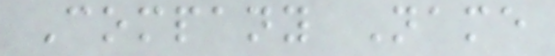Company Name
